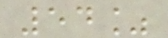54%
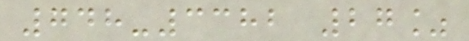748-3382 27%
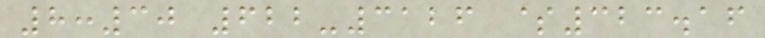8:30 622-3126 $323.16
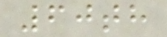60th
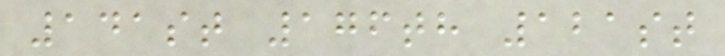141st 176th 121st
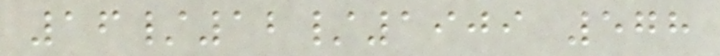16/12/1909 578
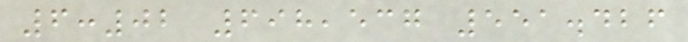6:02 698,537 551.426
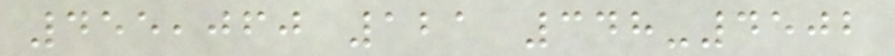455,060 121 348-4502
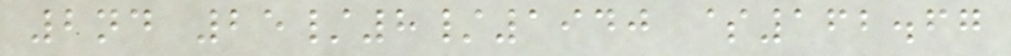2nd 25/8/1940 $162.67
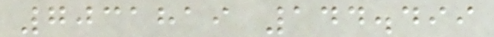7031819 144.499
